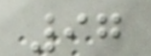97
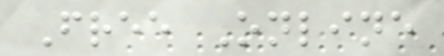Free Online
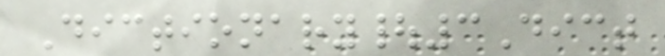Dictionary|3Dict
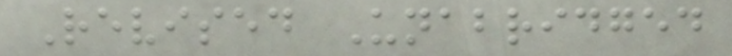Revised Unabridged
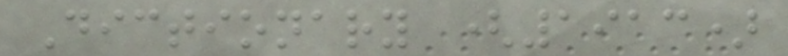Dictionary (1913)
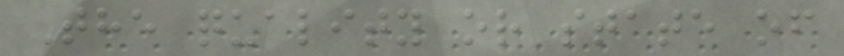The quality or state of
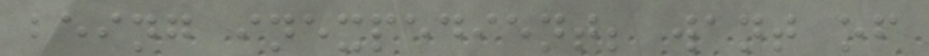being inexpedient; want of
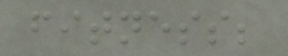fitness;
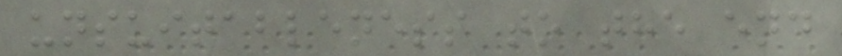unsuitableness to the end
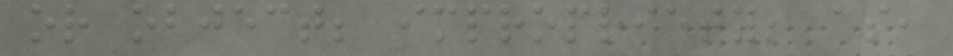or object; impropriety; as,
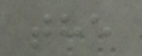the
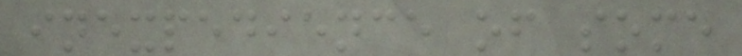inexpedience of some
